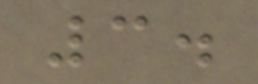3.
